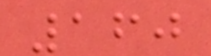160
